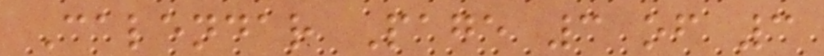Calendar Page 3 of 3
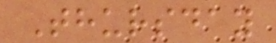Thursday
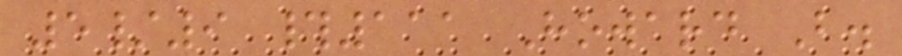5/9 #111 Howard B.
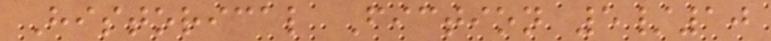Historical Fiction 5/10
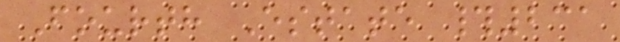Fourth Estate #231
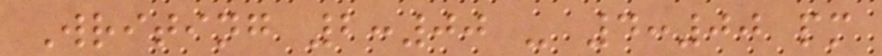Writing 2:00 - 4:00 pm
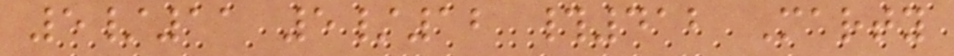5/11 5/12 #412 Marty
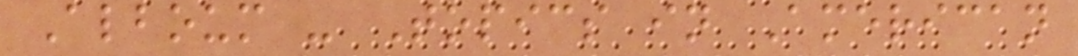Alboum - Topics in American
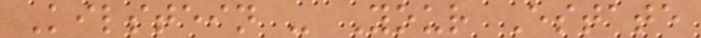Kilstein - Your Estate
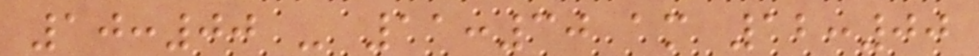10:00 - 11:30 am 12:00
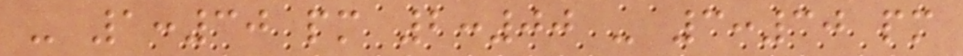- 1:30 pm 2:00 - 3:30 pm
